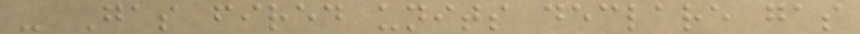- Gas fired units declare gas
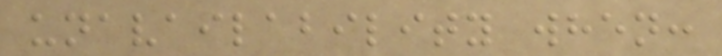unavailability when:
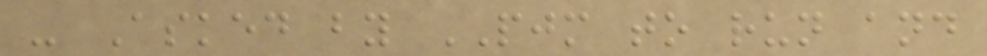- Asked by PJM to run and
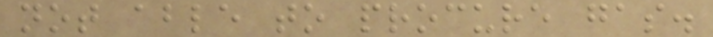not able to procure gas.
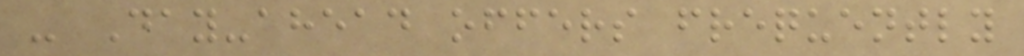- Day-ahead offers frequently
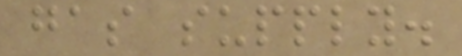gas supply.
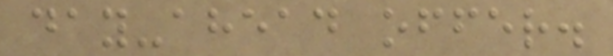day-ahead offer.
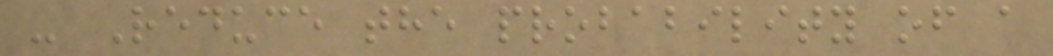- Reduce the probability of a
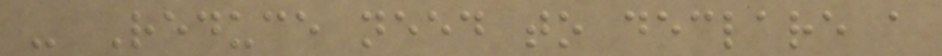- Reduce need to declare a
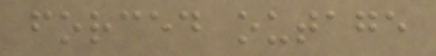forced outage
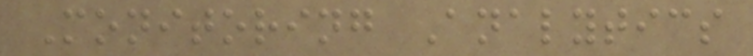Monitoring Analytics
